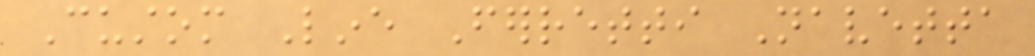Custom Line Ferretti Navetta
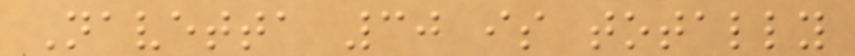Navetta 30 is totally
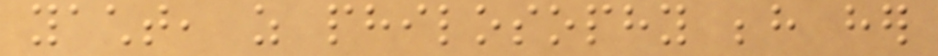yacht, as philosophy behind her
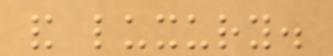and luxury.
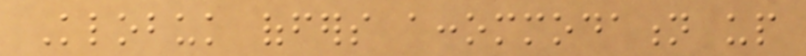Klobuk offers accommodation up
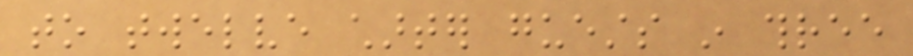to twelve charter guests in three
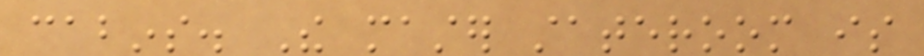cabins. The master stateroom is
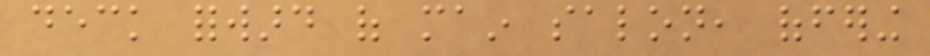deck forward of main salon, offering
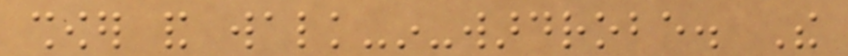shower and walk-in-wardrobe. The
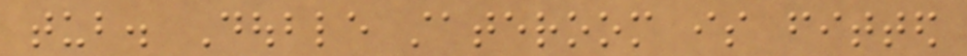tub. Double stateroom is fitted
